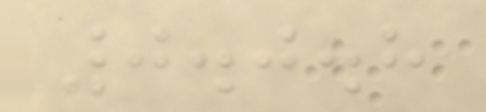0.0.8
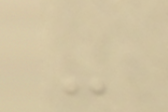-
